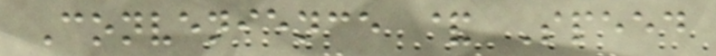Convenience & Speed
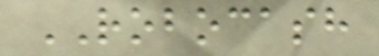ROBOCASH
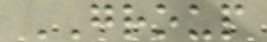GROUP
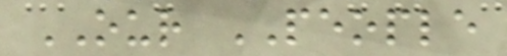OUR PEOPLE
